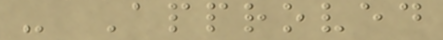- Approved
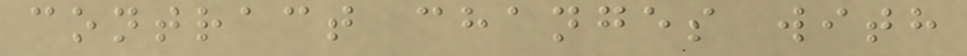contract changes with
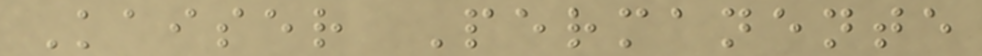Kaiser Permanente
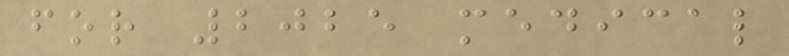for 2025 medical
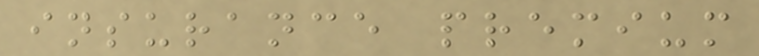insurance premium
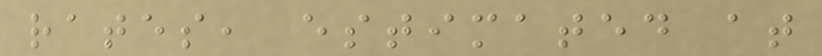rates, estimated at
